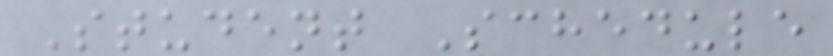Student Schedule
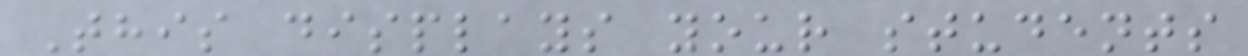This displays your students
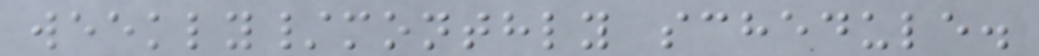weekly/monthly schedule.
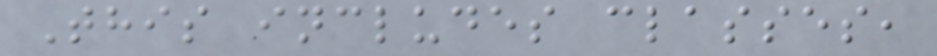This includes classes,
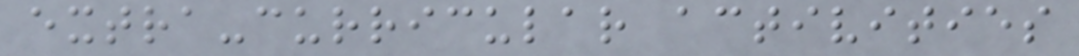extra-curricular activities
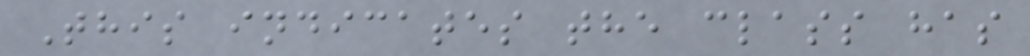This indicates the class has
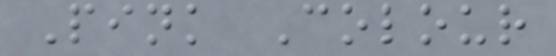Pink Colour
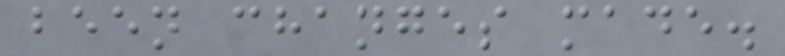been changes made.
